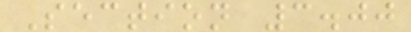Section 3.00
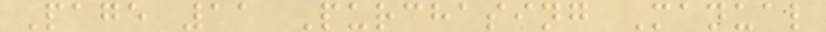Page 11 Purchasing Manual
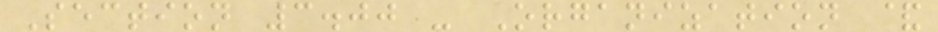Section 3.00 - Organization &
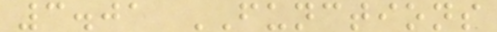3.01 FUNCTIONS
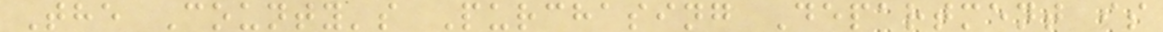The County's Purchasing Department is
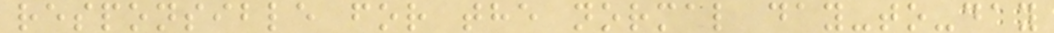responsible for the normal day-to-day
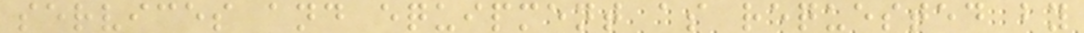services and equipment as requested by
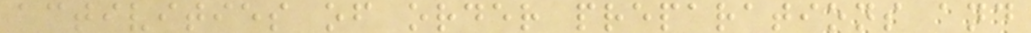activities of order preparations and
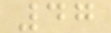47
